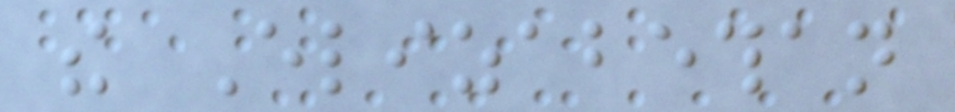the Elizabethan
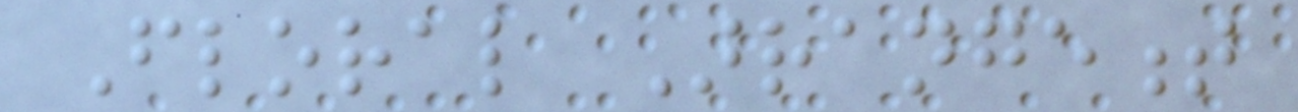Floral Arrangement
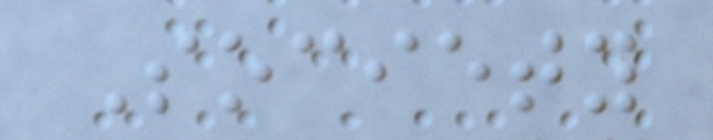Society
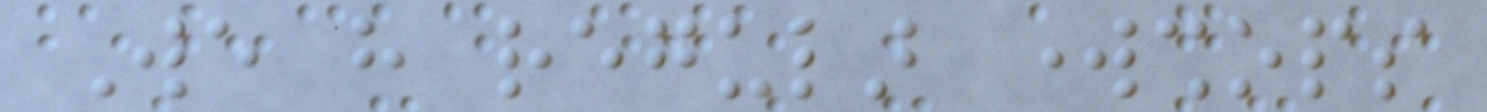We have regular workshops
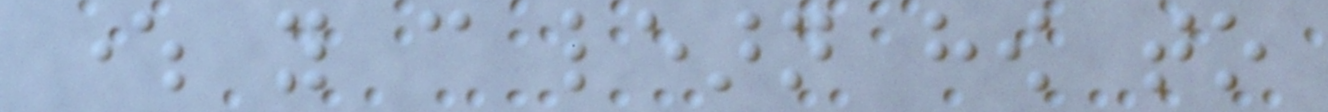where you can learn how to
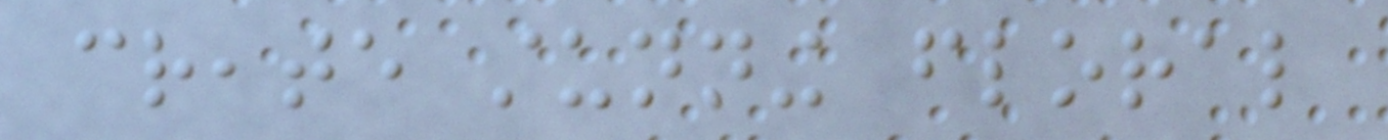create stunning floral
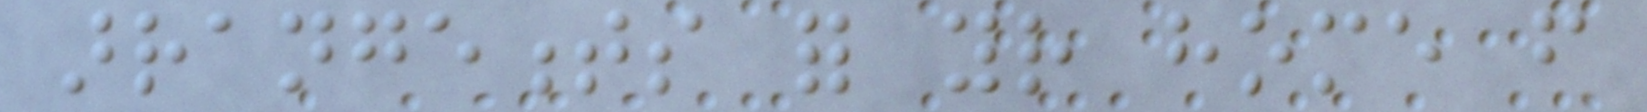arrangements for your home from
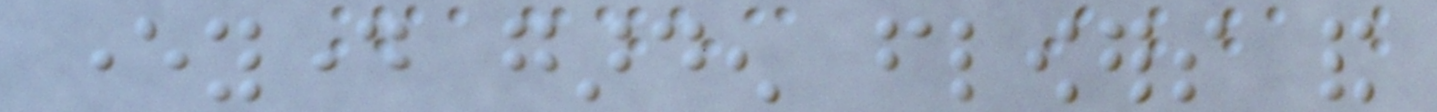everyday garden flowers and
